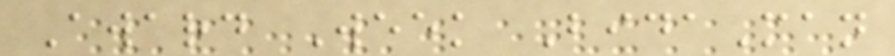Award Week BidaMan
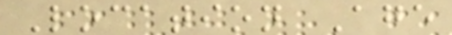Location Age
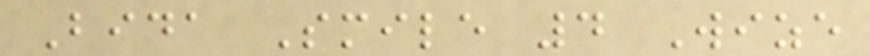Bida Smile 4 Wize
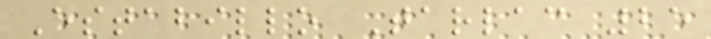Estabillo Tarlac 25
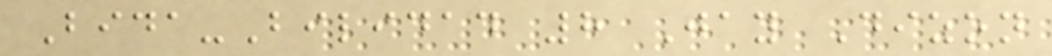Bida-Bilidad 8 Jay Dizon
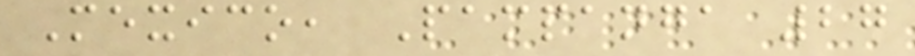Mexico, Pampanga 27
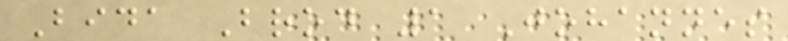Bida Brod 1 Johannes
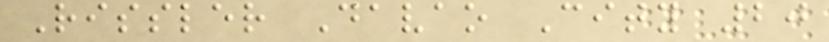Rissler Davao City 20
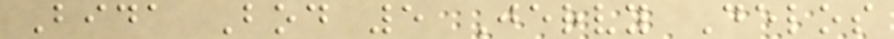Bida Bod 5 Jervy Delos
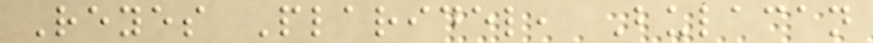Reyes Plaridel, Bulacan
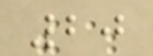20
